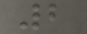2
